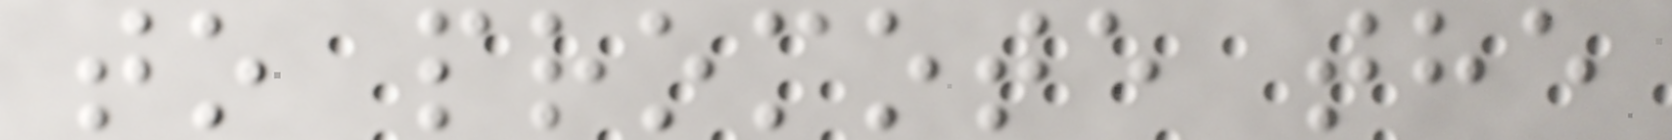to promote the
